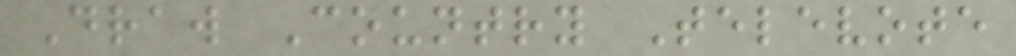Draw Country Televote
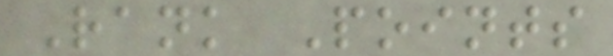Rank Points
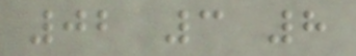02 3 8
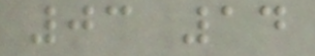03 14
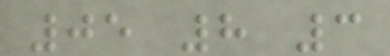05 8 3
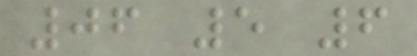06 5 6
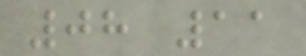08 11
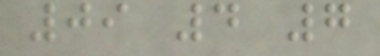09 4 7
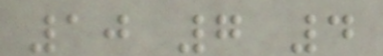10 7 4
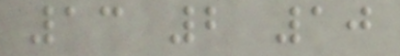13 2 10
